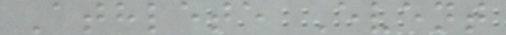Athlete Event
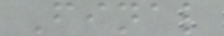Final
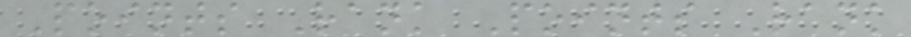Points Rank Points Rank
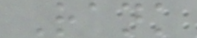Rank
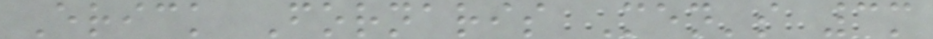Erick Fornaris Men's 3m
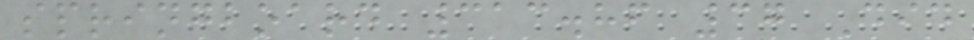springboard 313.86 37 Did
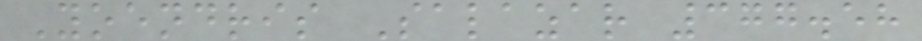Yoendris Salazar 377.58
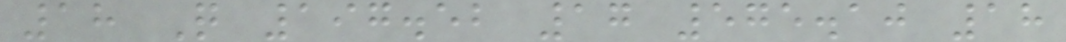18 Q 197.52 17 575.10 18
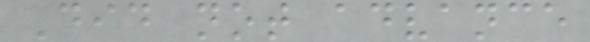Did not advance
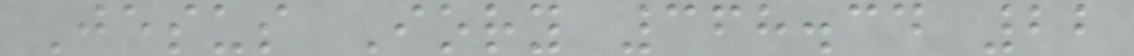Jesus Iory 368.34 22
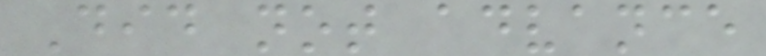Did not advance
